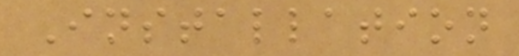Installation
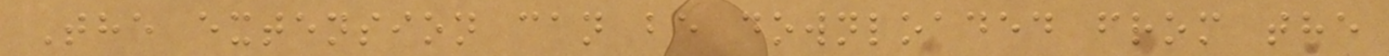The extension can be downloaded from the
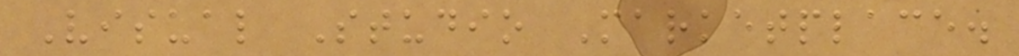Visual Studio Marketplace.
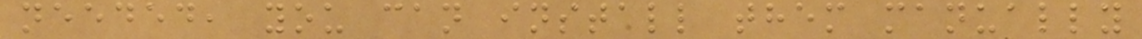needed, you can install them manually
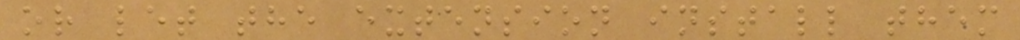or let the extension install them
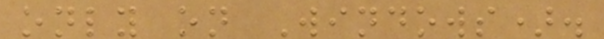only on Windows).
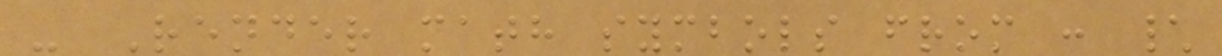- Render math symbols from : \
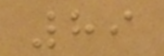89
